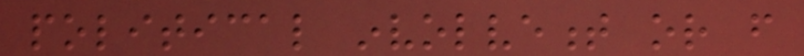political involvement or from
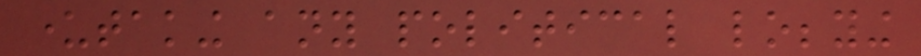undertaking any political lobbying
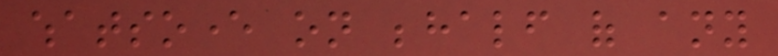whatsoever on behalf of any
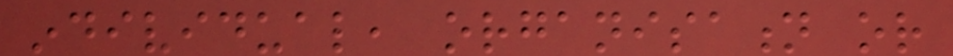individual, organisation or
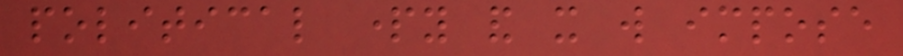political party and it will impose
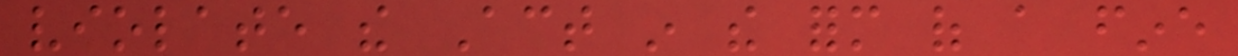violate the Act in the form of a fine
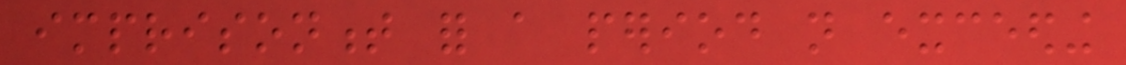imprisonment for a period not exceeding
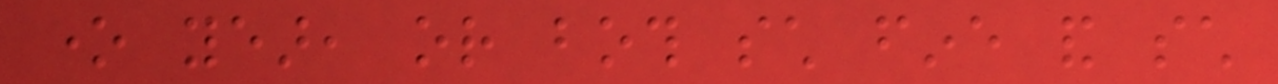one year, or both such fine and such
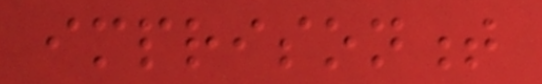imprisonment
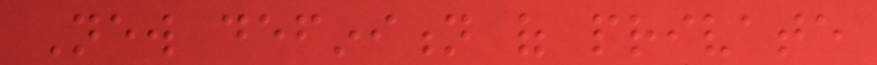New definition of private
